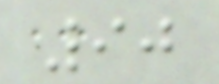90
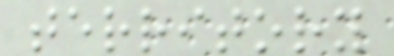territory
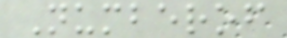Numberof
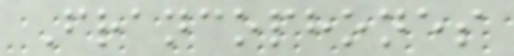Francophones
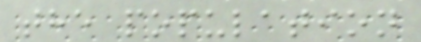the population
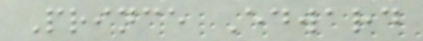Prince Edward
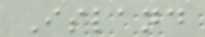Island
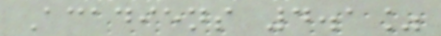Acadiens 4.1%
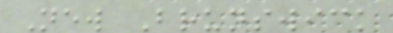New Brunswick
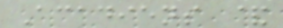Acadiens &
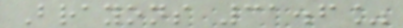Brayons 31.6%
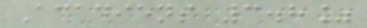Acadiens 3.8%
